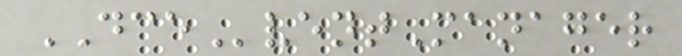DCEventManager
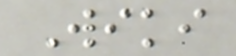Wiki
